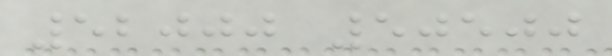52000 50500
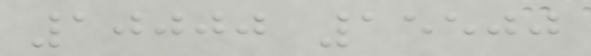10000 15500
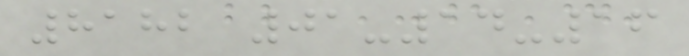8182 01-14-16
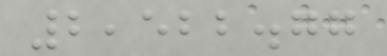2,522.77
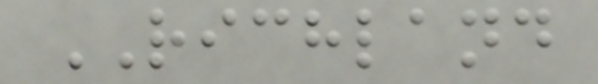RICHLAND
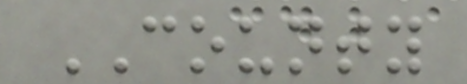COUNTY
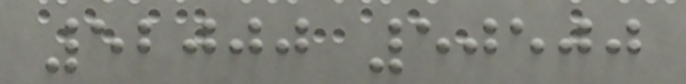52000 50500
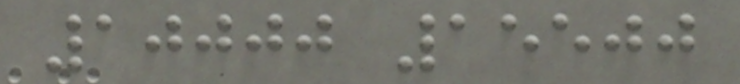10000 15500
